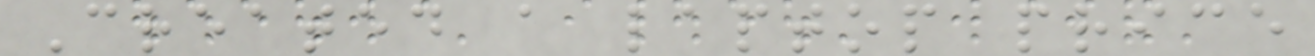Created a laptop price
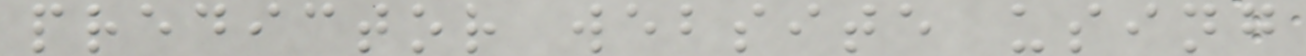predictor website using
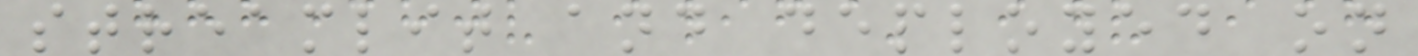streamlit and deployed on
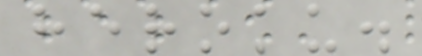heroku.
